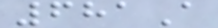681A
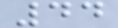44
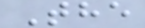The
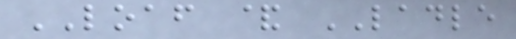LOAF & LADLE
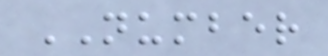NUMBER
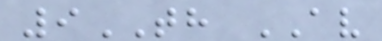9TH AV
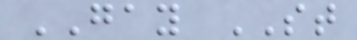GAY ST
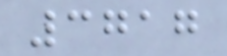3717
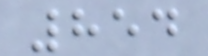854
